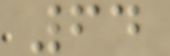64
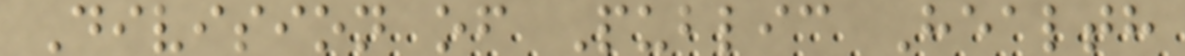Division of Public Health
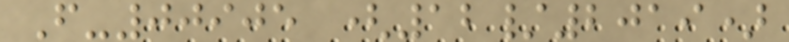F-00905 (12/2019)
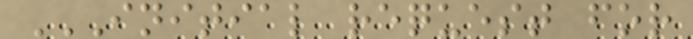INITIAL REQUEST FOR
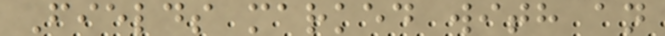Fields marked with an
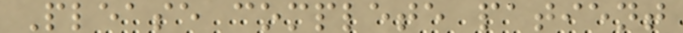Please complete patient
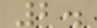2.
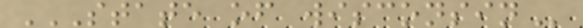STATE OF WISCONSIN
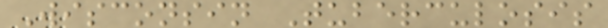Wisconsin Tuberculosis
